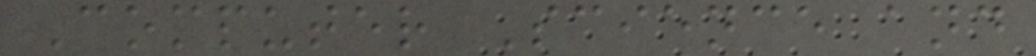Computer Science and
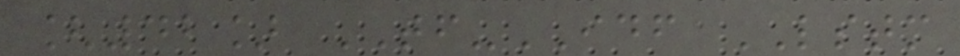[42] TF-IDF LSTM
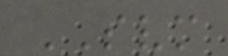SVM
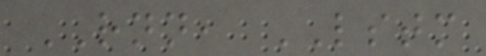RNN, LSTM
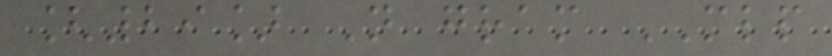[29] N gram MLP
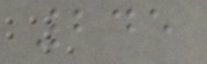245
